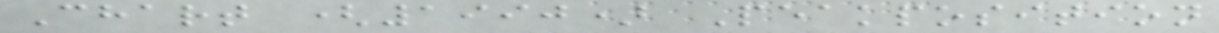Chart (1990) Peakposition
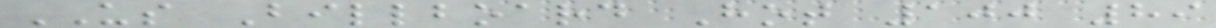US Billboard Hot 100 89
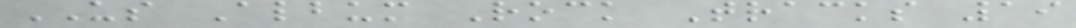US Album Rock Tracks 19
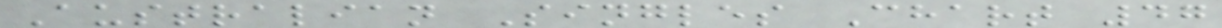Australian Singles Chart 47
